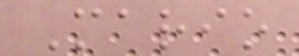Mario
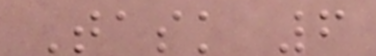Task 6
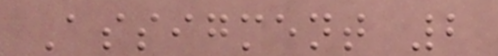Assigment 2
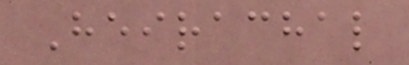Heirachal
